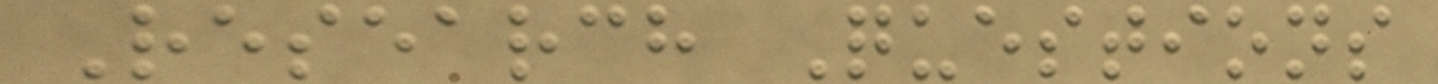Research Questions
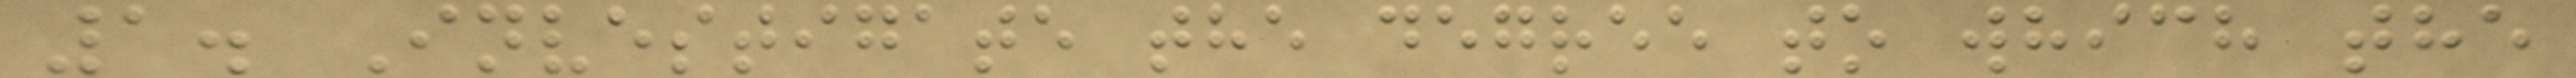1. Investigate the degree to which the
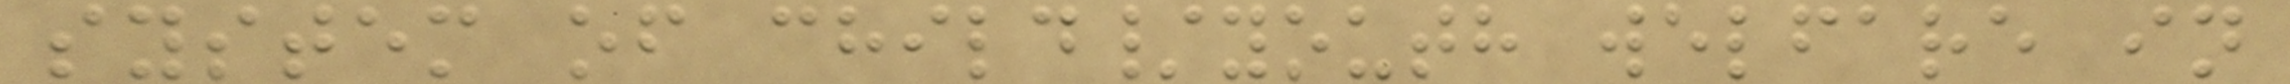system of child/youth welfare in
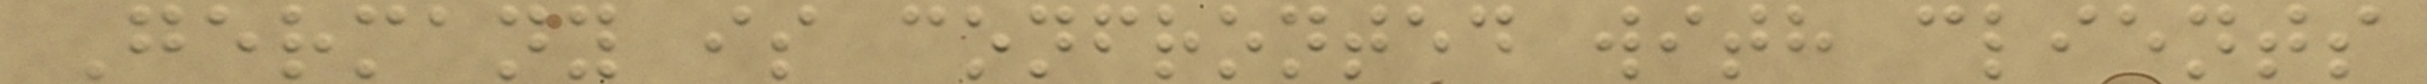Germany is confronted with clients
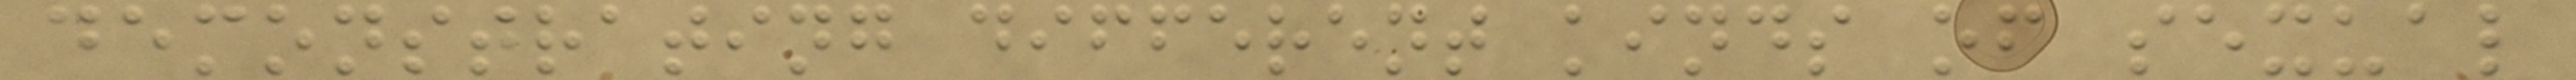demonstrating different kinds of sexual
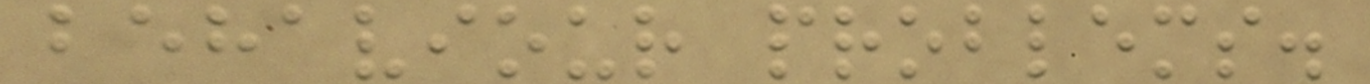behaviour problems.
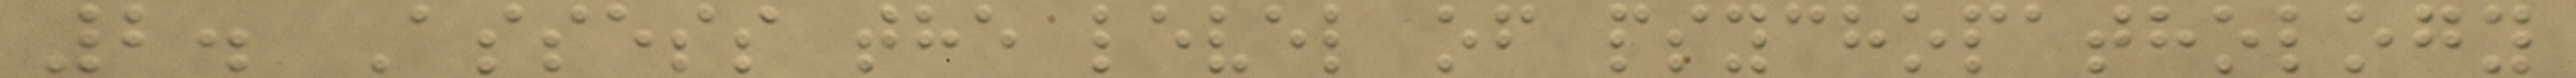2. Assess the level of psychopathology
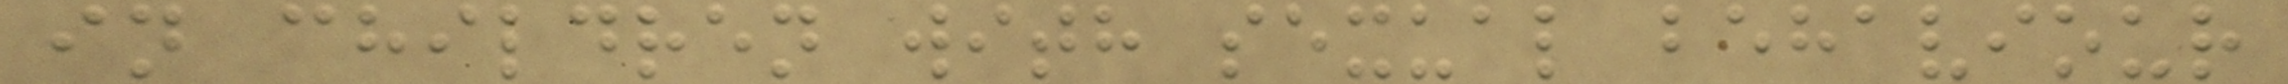in children with sexual behaviour
